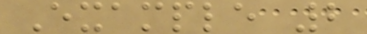Example 2
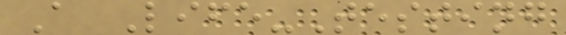A Life-Testing
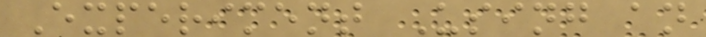Experiment Using an
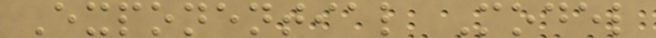Exponential Model
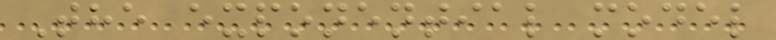The exponential model
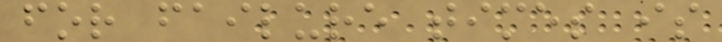for failure times is
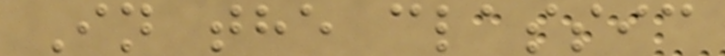In the classic
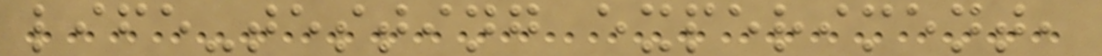life-testing experiment,
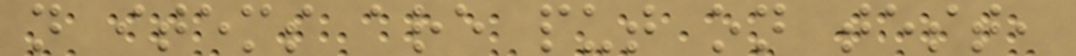n items are put on test,
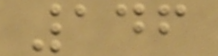146
